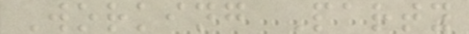Working Party
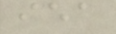iea
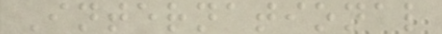International
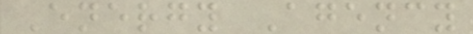Energy Agency
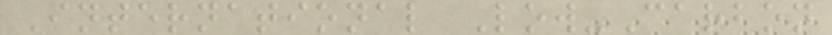International Low-Carbon
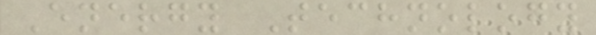Energy Technology
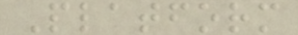Platform
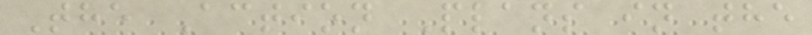The Action Plans in the
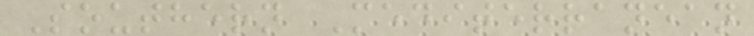Southern Mediterranean
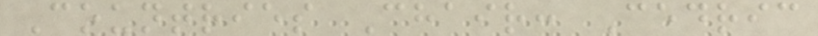Countries Chair: Cedric
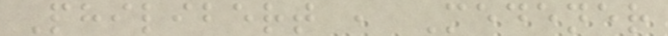Philibert , Medener
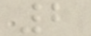2
